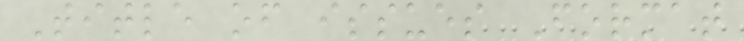Title of issues Format
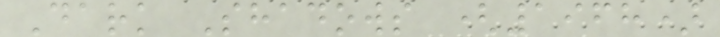Dark Shadows (1968)
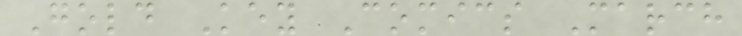Gold Key Comics March
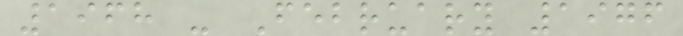1968 - February 1976
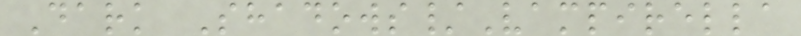Dark Shadows/Vampirella
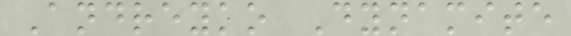Andreyko Dynamite
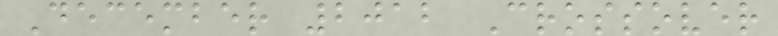December 2012 Crossover
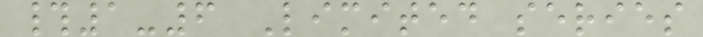#1-6 Limited series
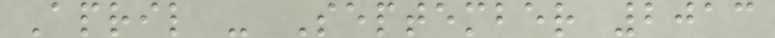April - September 2013
